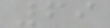69
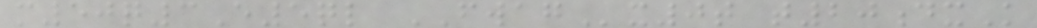m50q3E5ql FWAGx0t t20dxK
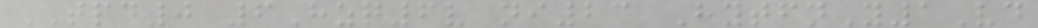TPD0 6Hzq6v ni23 HytfnY1Vd
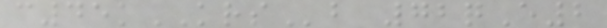c45kKRSb 72qE2
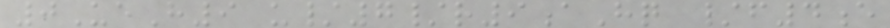0UeH9 u/7/r9aHq /f4e
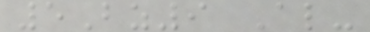5Bz9 Al-
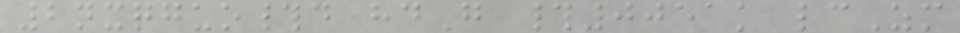2nxqguo#d hdG #0051k lcZm
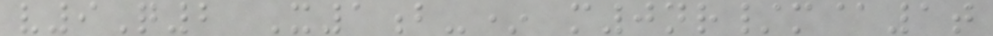v9Q2 X1b-* m0nr/m@1t
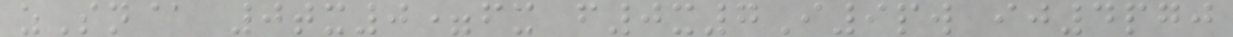zSn@ 0tx0=fx f0x7I9pw ij4pgj
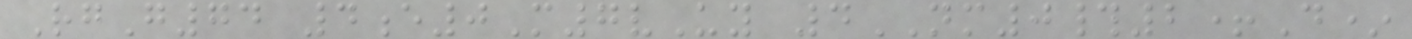RgG74 4e0M7vUy 4NM0#2+D*
